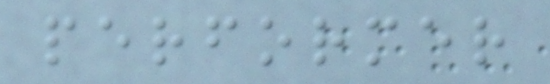performer
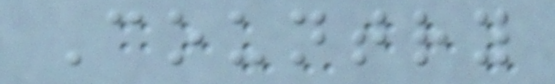Country
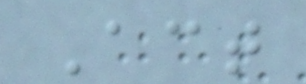Act
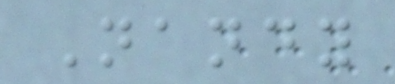Nandy
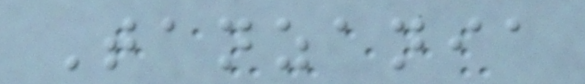Tanzania
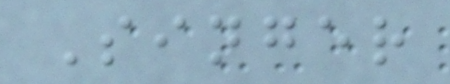Singer
